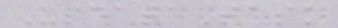UpdateTask
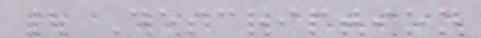| Description
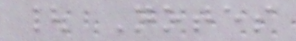| Notes
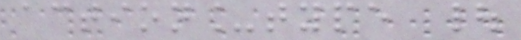action_type |
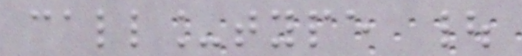call_type |
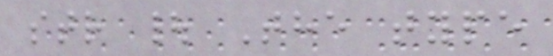str | The type
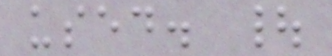used. |
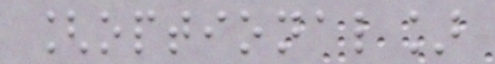[optional]
